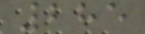285
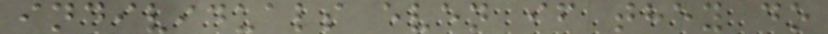individuals even if they do
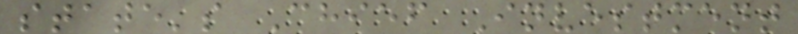state's Chief Investment
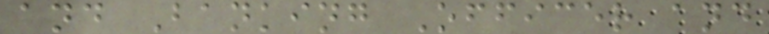and Banking Officer and
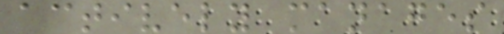actively manages
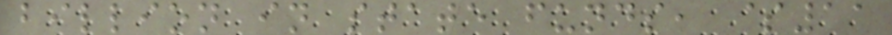billion in state funds, $11
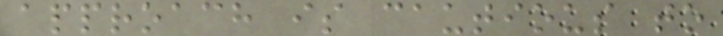approach is cautious to
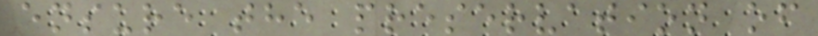ensure the preservation of
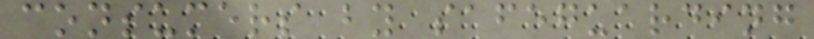consumers by safeguarding
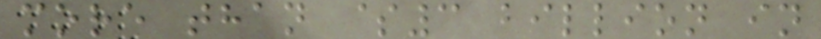more than $3 billion in
